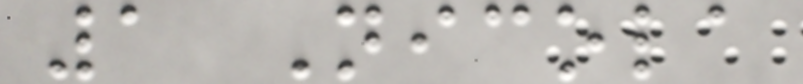1 Nicola
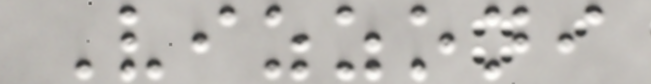Vizzoni
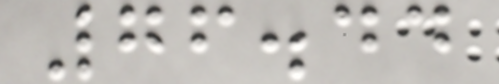76.44
